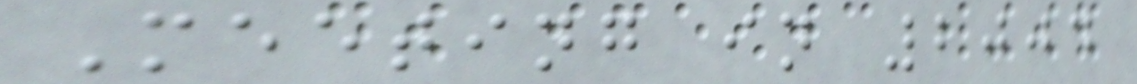Meeting in 2004
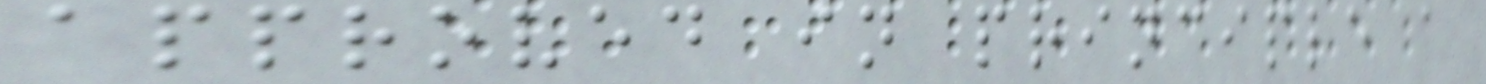approved in principle a
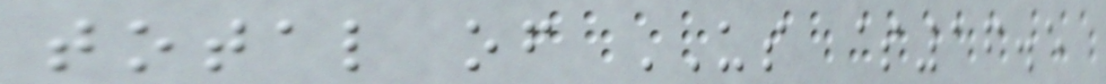total of US $16.5
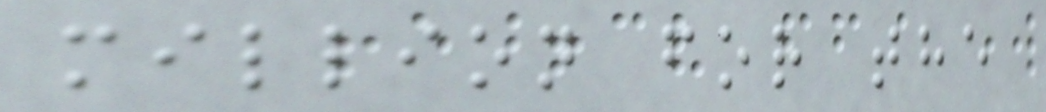million for the
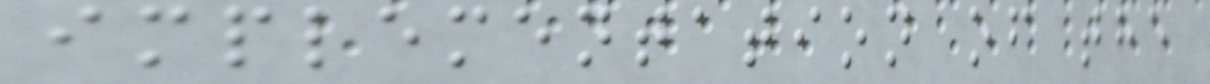implementation of the
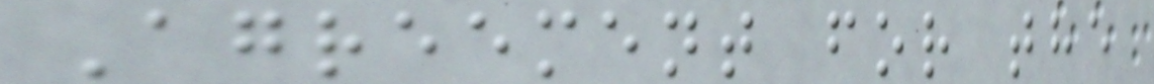Agreement for the
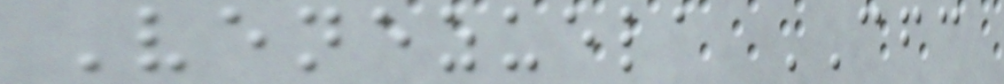Venezuela CFC
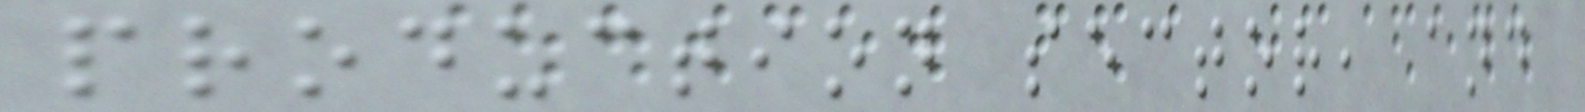production sector, and
